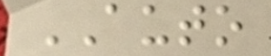AUTO
